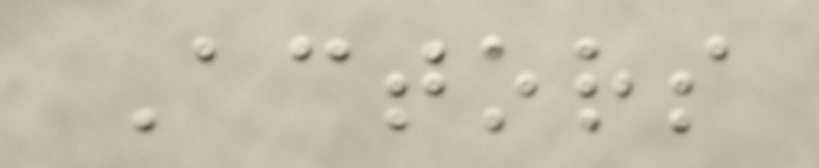Actors
